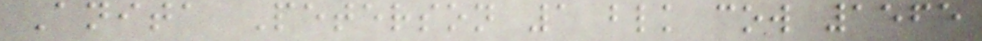Anita Peterson 1 blk cow 1565
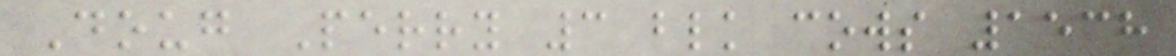Doug Perry 3 blk cows 1538
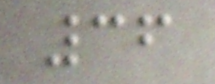36
